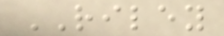RILEY
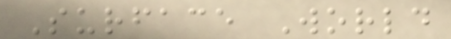Surface World
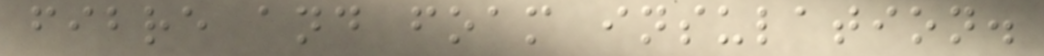fibre and foam insulation.
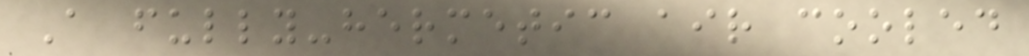A fully-hermetic air cooled
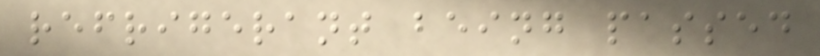refrigerant being passed
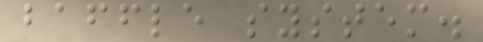baffle system.
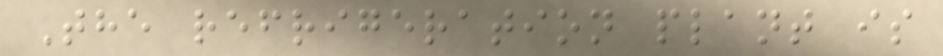The refrigeration plant is
